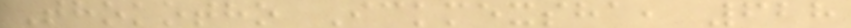Thokotho Ickmexsha, 628
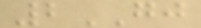2GJ
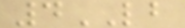4LB
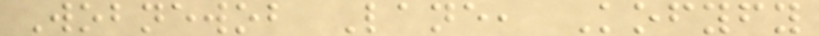Wobnewob Lane, Kofyfy
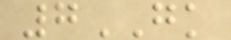7GK
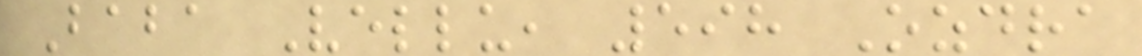Baba Vellu, 598 Ozdra
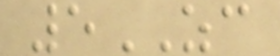5ZC
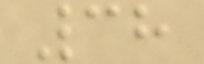38
